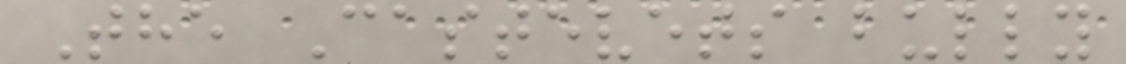The Castevets bully
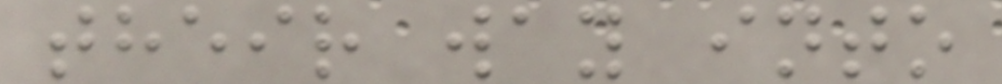their way into
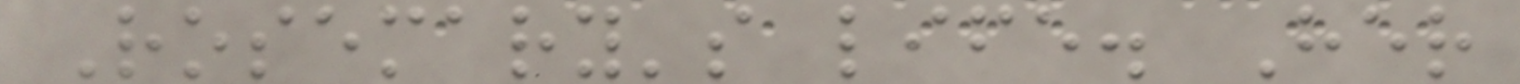Rosemary's life. Her
